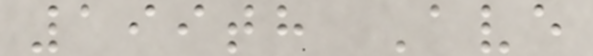199th Ave
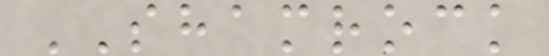SHAMROCK
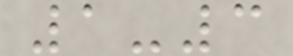1-3
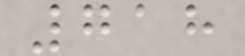718
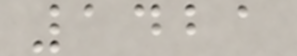1421
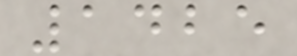1425
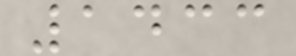1433
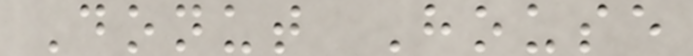Donut House
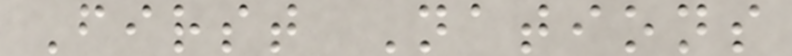First Nations
